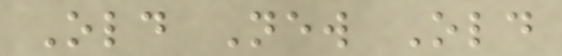Old New Old
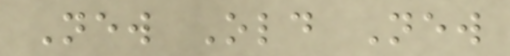New Old New
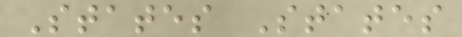States States
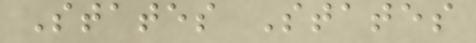States States
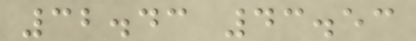32.43 43.53
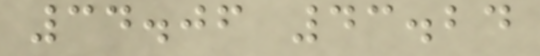34.06 43.24
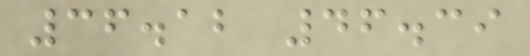36.12 46.39
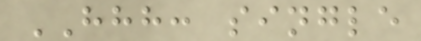HHH: single
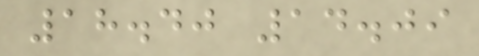18.40 14.09
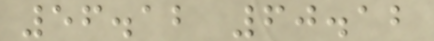56.12 60.12
